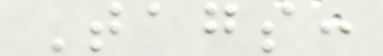Tags:
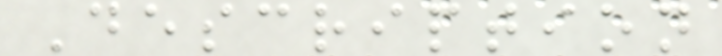Description
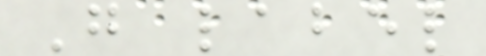G label
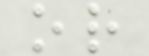or
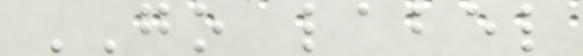GO label
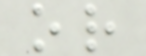or
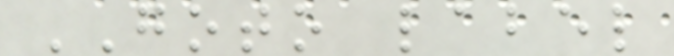GOTO label
